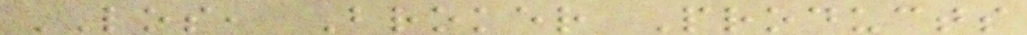LOS, Broker Products
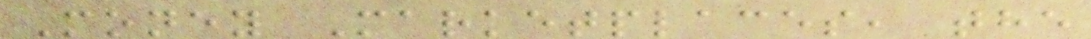Money Marketplaces, the
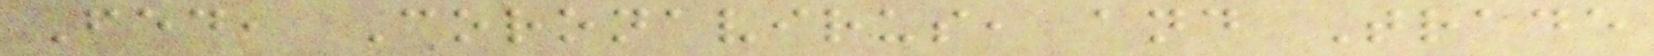Fed, Coronavirus, and Trade
